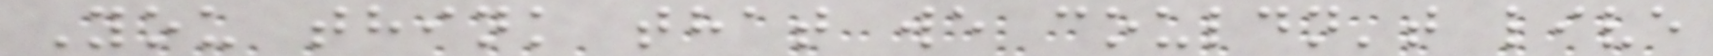You think that we couldn't live
